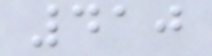410
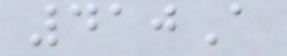410A
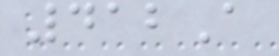412A
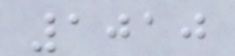1010
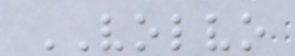VOLVO
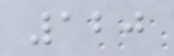120
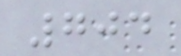704
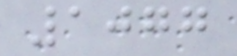1077
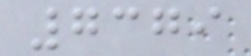7379
